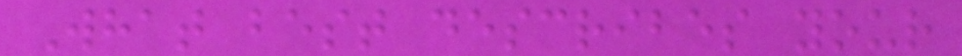What best describes your
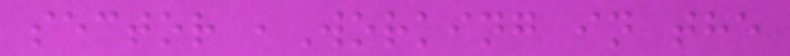sector ,Working in the
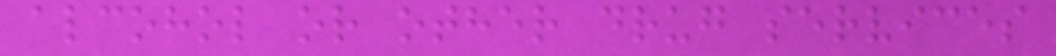alcohol or other drug services
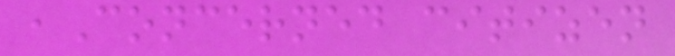,Concerned citizen
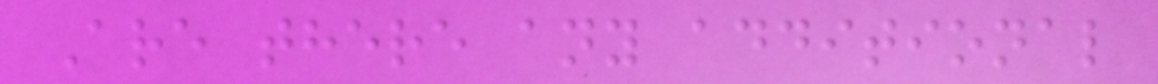Are there any additional
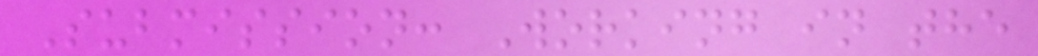Submission: Working in the
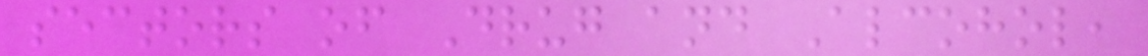sectors of Drug and Alcohol,
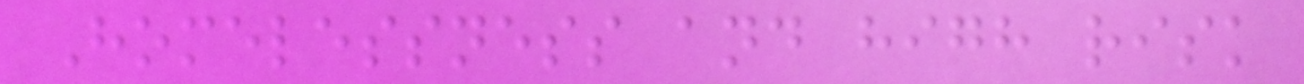Homelessness and high risk
